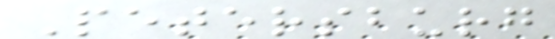Petersburg
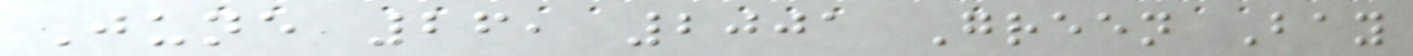June 26, 2001 Green Bay
